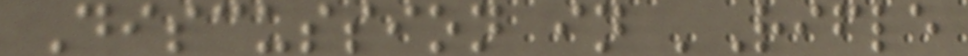Discussion in 'Rifle
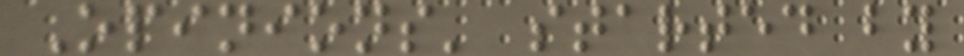Opinions' started by
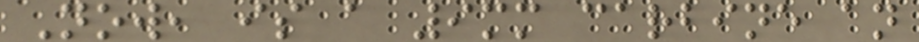Now, is a 9mm carbine an
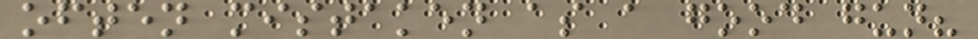often mistaken as a good gun?
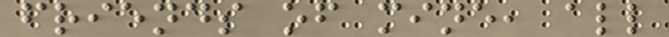friends of mine, all
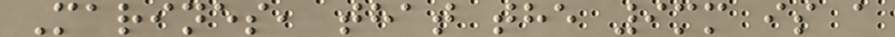Marines, that the 9mm is a
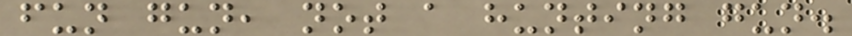fun gun, not a hunting gun.
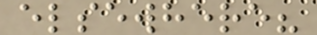elsewhere?
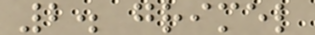2. grimel
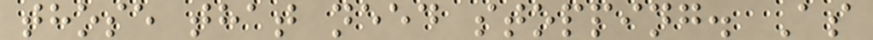those that need stopping. As
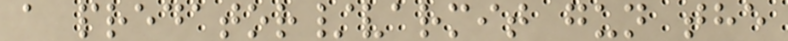a predator/varmit gun the
